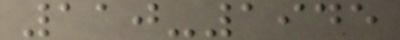110-1945
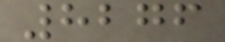8276
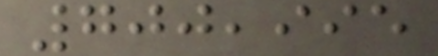700,995
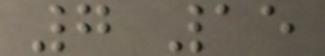7 15
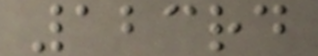123rd
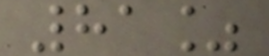81%
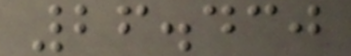26.430
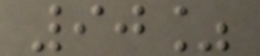90%
